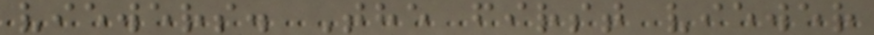viewers. The first viewer
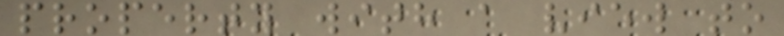property with a view to
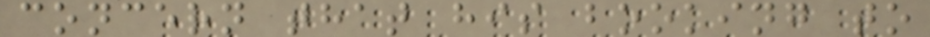concern that his booking to
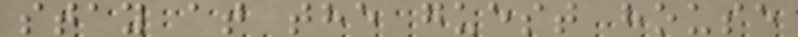stay at the guest house
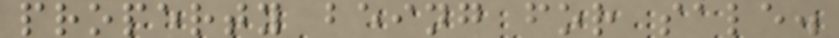property being for sale.
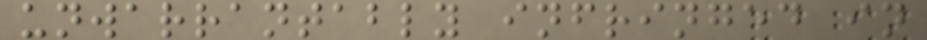unwarrantably infringed in
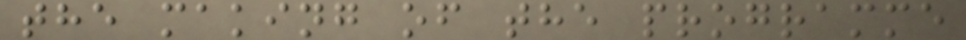the making of the programme
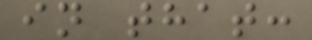in that:
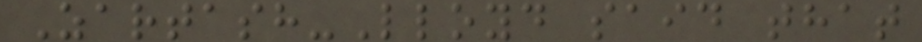Zartash-Lloyd said that
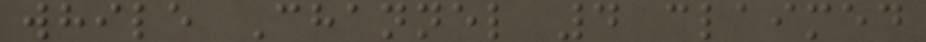while Channel 4 claimed
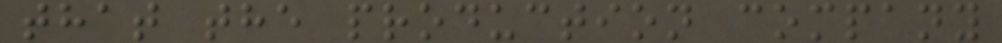that the production company
